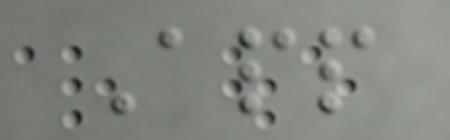App
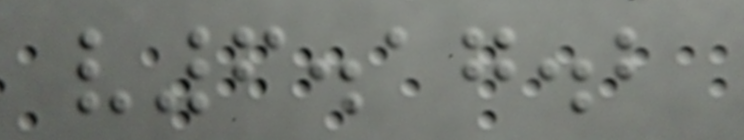v6.17.2
